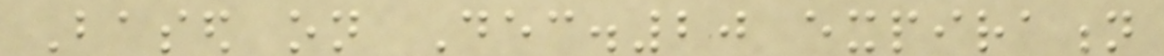Based on Dec.20 expiration
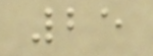25
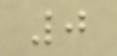0
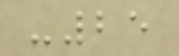-25
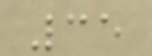35
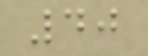40
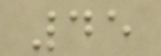45
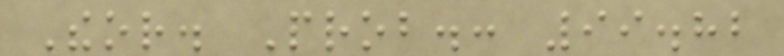Theor. Prob.: 99.82
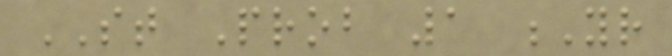ST Prob 1 Yr
